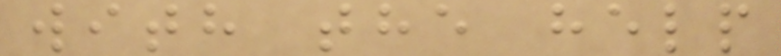with the help
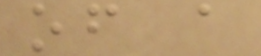of a
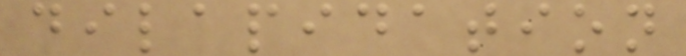dilapidation
